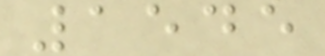1545
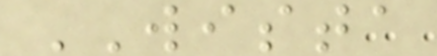WISTA
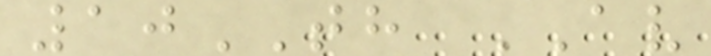10TH AV
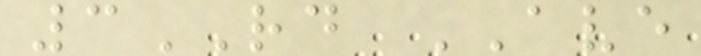3RD AVE
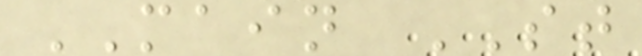MAIN ST
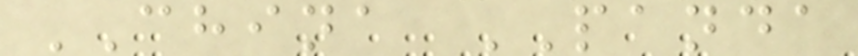CHINA PANDA
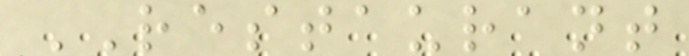RESTAURANT
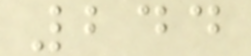244
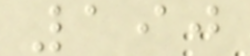190
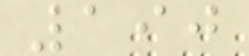190
